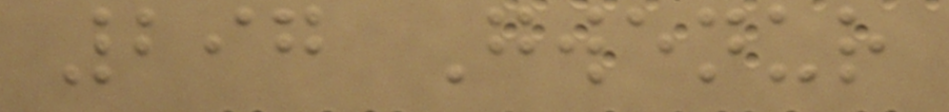297 Gwenur
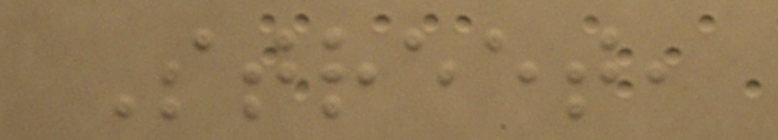Street,
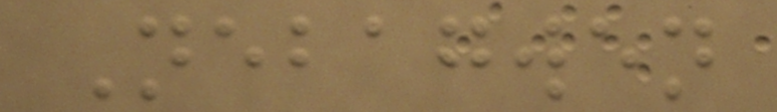Nebagwen
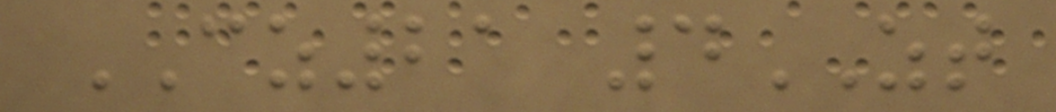CZ21 4ZT
